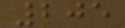205
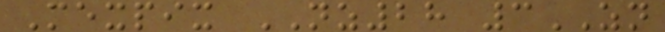Mexpix NZ28 3ZN
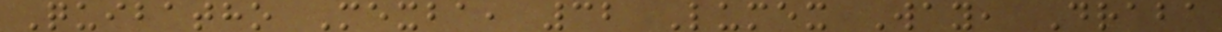Quibatho Mexba, 32 Lumex Way, Draba
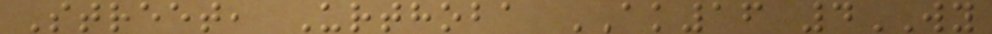Street, Urthoba AK16 4WY
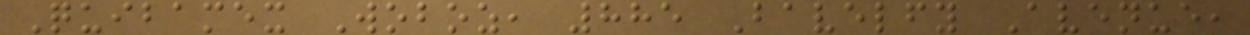Quibamex Woboz, 885 Bavelfy Avenue,
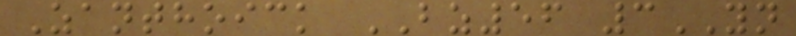Zanthoick BZ56 3YN
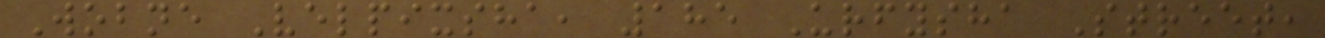Wobne Velpixsha, 185 Urfysha Street,
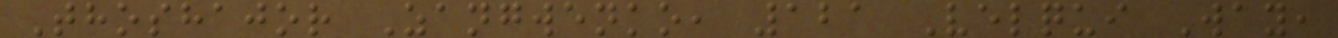Thoshajor Zangwenko, 121 Velqui Way,
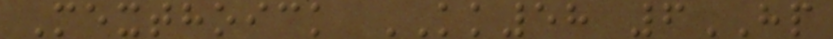Mexthoick KK58 6HP
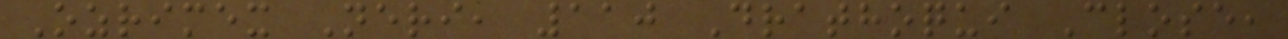Ozrimex Neri, 110 Drathoqui Close,
